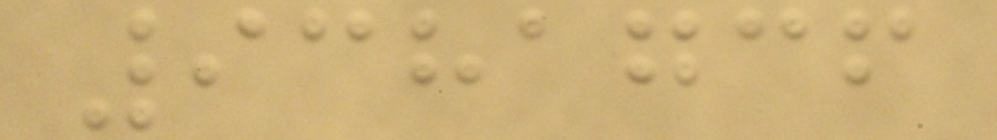9381736
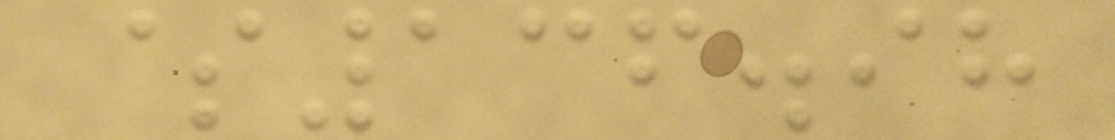$136.98
